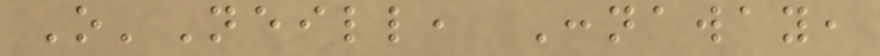O'Neill, Connaway,
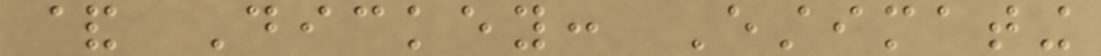& Dickey: Estimating
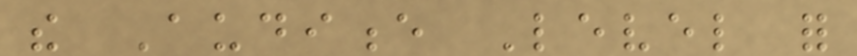the Audience Level for
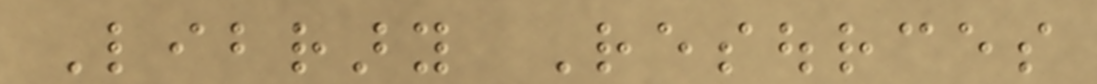Library Resources
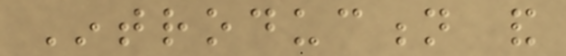Introduction and
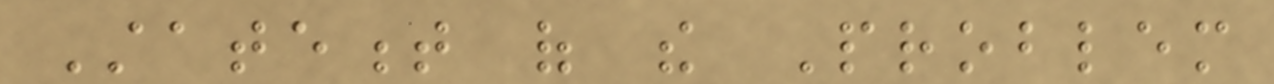Statement of the Problem
